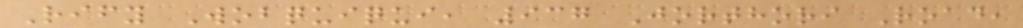Rify Wobquiqui, 937 Jorthori Road,
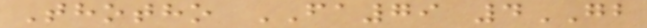Thotho FA79 4GB
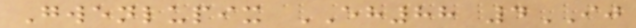Gwenlupix EH88 4IJ
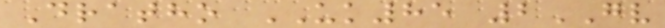Dratho UK85 2GV
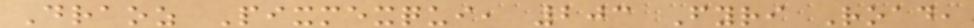Draoz Pixmexqui, 203 Fyri Road,
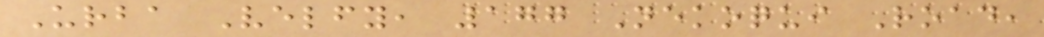Urba Velfy, 177 Nekoqui Road,
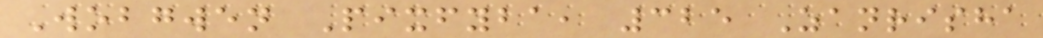Wobgwen Pixfyba, 325 Zanrisha
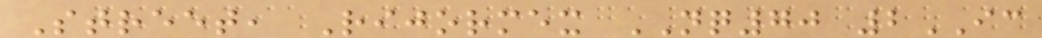Street, Rijormex NQ70 2IC
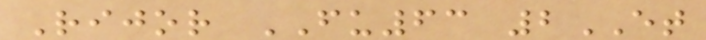Rijor FU63 2ET
